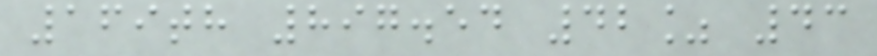169th 897.54 42% 43
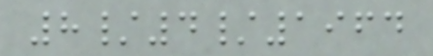8/4/1964
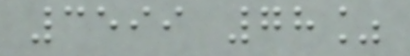3599 78%
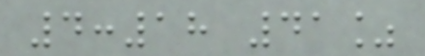4:18 41%
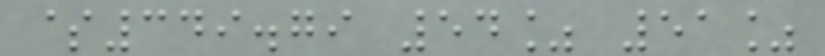$349.79 54% 51%
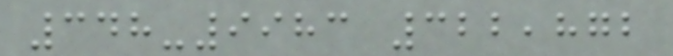348-9983 322,872
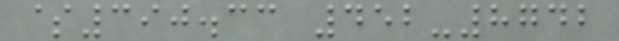$390.33 452-8742
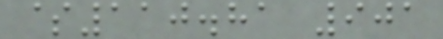$110.81 901
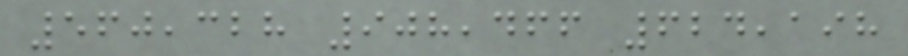560,328 908,466 624,198
